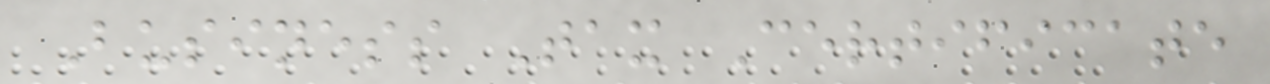Business Tax Certificate
